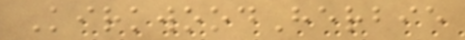KirkwoodHerbie
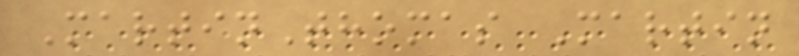MartinThomas Martin
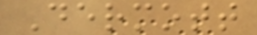Dermott
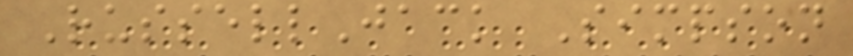RussellJack Simpson
